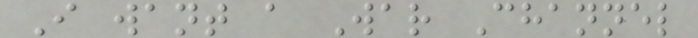I want a War Channel
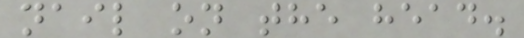nail on the head.
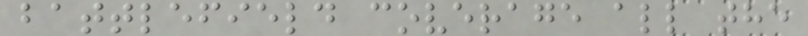battlefield coverage all the
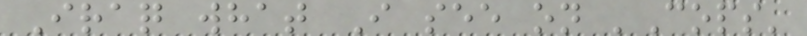Iraq what I see on 'Cops'
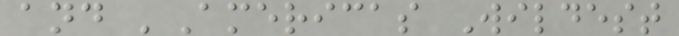and 'Americas Wildest
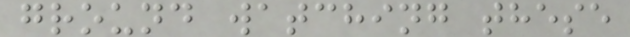ground watching these
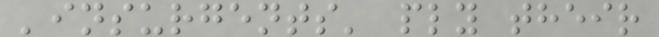'insurgents' ply their
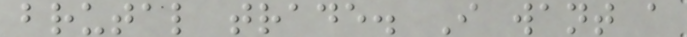brutal trade. I want a
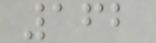162
